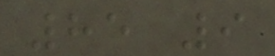85 9
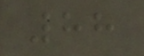88
